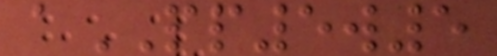aPP5w5
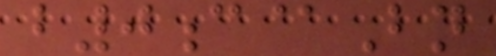b0c@Bn
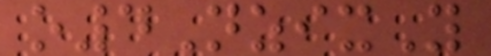o4NzixY
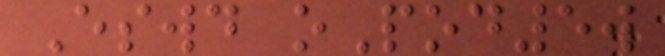Eswd oPod5w
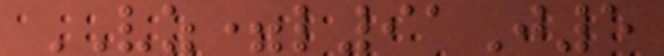VZ=l91J5
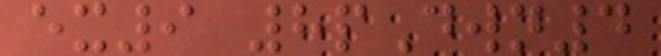ex9 8pDwn4
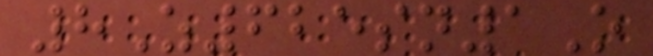8Z625sn1O
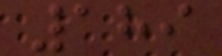189
